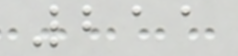211
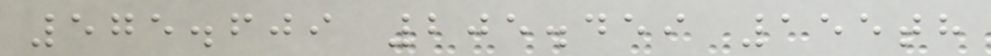575.609 205.459 155th
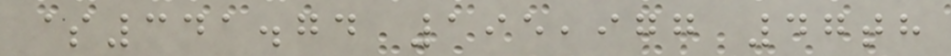$341.74 195,977 47th
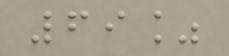69%
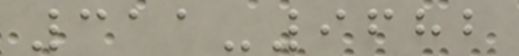311-9682
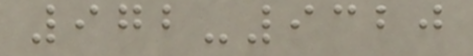972-9320
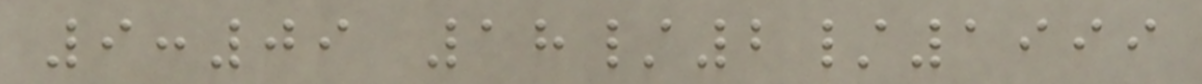9:09 18/2/1999
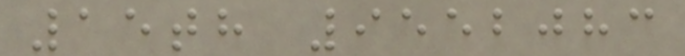15th 9552083
